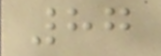87
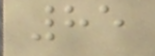85
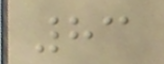83
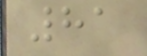81
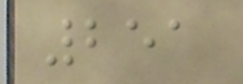251
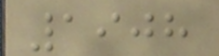1908
